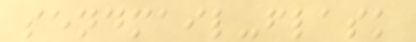sendmail-flask
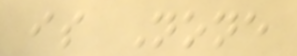is None
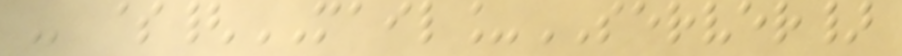- ${MAIL_SERVER}
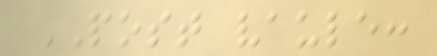POST vaule:
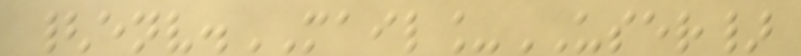{env.MAIL_USER}
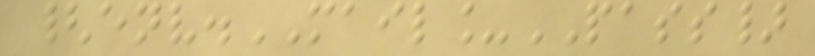{env.MAIL_PASS}
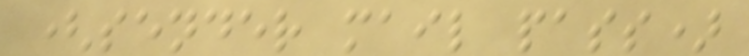(sender mail pass)
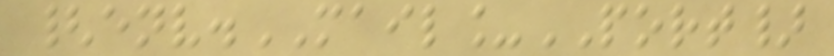{env.MAIL_PORT}
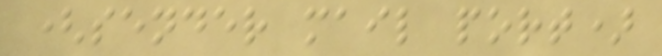(sender mail port)
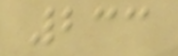233
